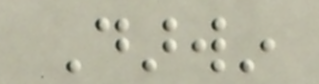Darwin
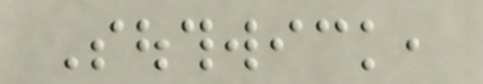Southwick,
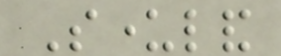Sunderland
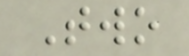Two
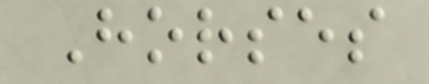Horses
